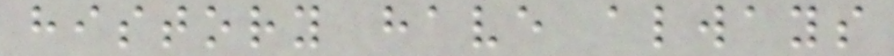history have always
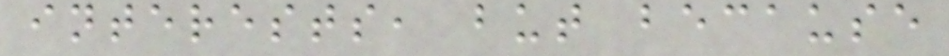interests, but because
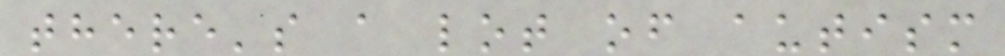there's a lot of autism
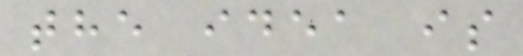the idea is
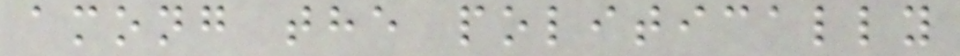among the politically
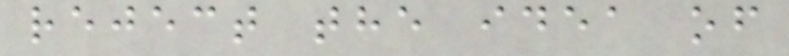reject the idea of
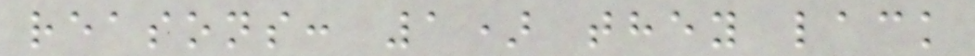reasons: 1) they lack
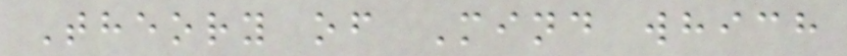Theory of Mind which
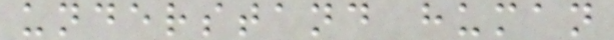understand human
